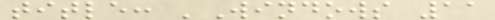title: 'Windows 11
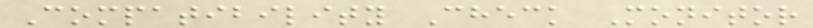Compatibility Check Monitor
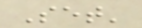Set'
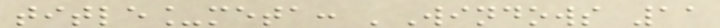title_meta: 'Windows 11
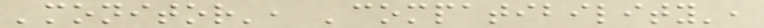'monitor', 'compatibility',
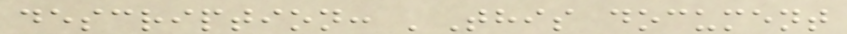description: 'This document
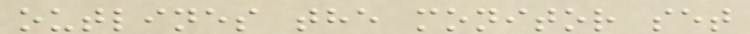outlines the monitor set
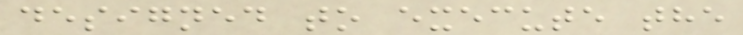designed to execute the
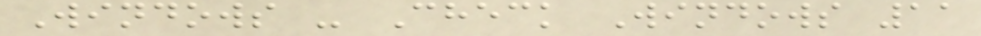Windows - Check Windows 11
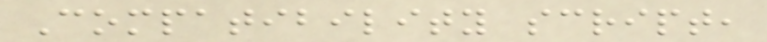Compatibility script,
